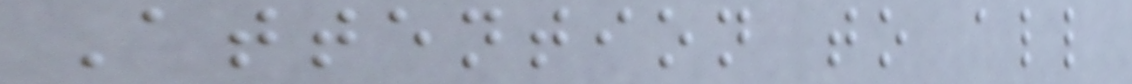Attention to all
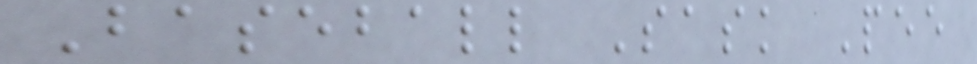Baseball Sask Pee
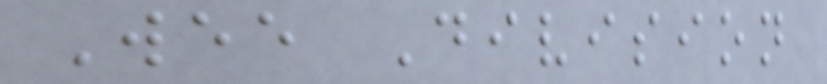Wee Division
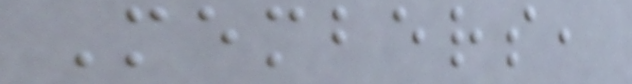Members,
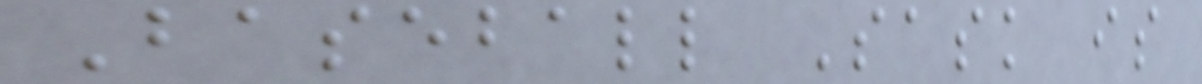Baseball Sask is
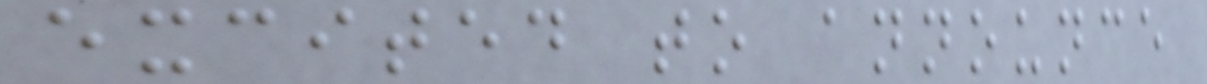excited to announce
